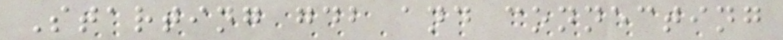Starting gdb and connecting
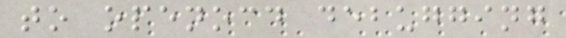to openocd debugging
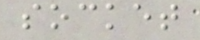socket
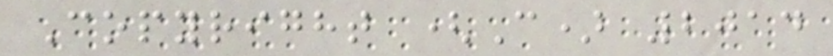Copyright (C) 2014
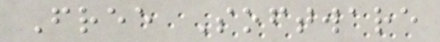Free Software
